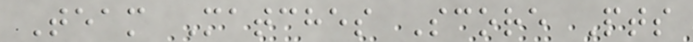Team Matches Score Pts
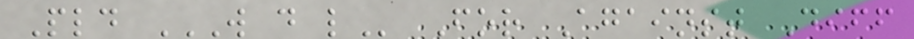Pld W D L For Against Diff
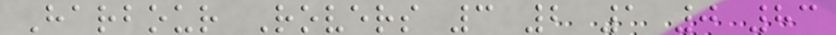Harbour Rovers 3 2 1 0 83
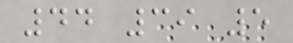44 39 5
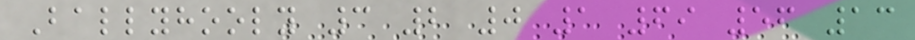Ballyhooly 3 2 0 1 69 56 13
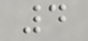4
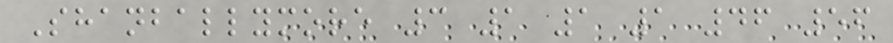Shanballymore 3 1 1 1 46 56
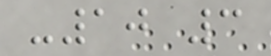-10 3
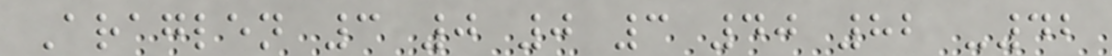Araglen 3 0 0 3 40 82 -42
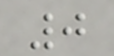0
